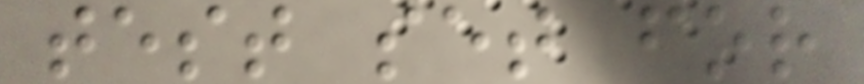test set for
